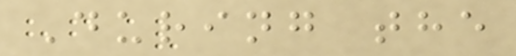During the
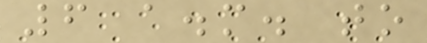6 a.m. to
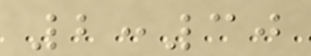2:30
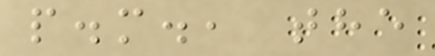p.m., the
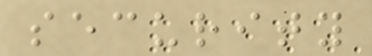security
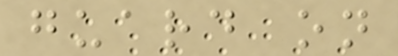guard on
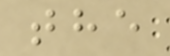the
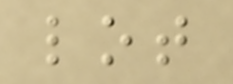lot
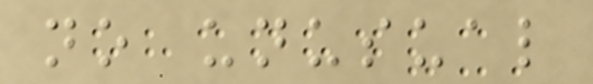no unusual
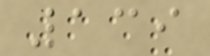139
